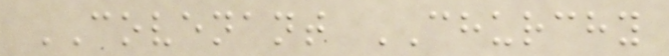COVENANT CHURCHY
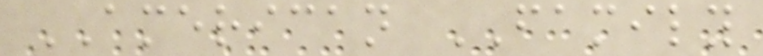AMERICAN FAMILY
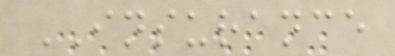INSURANCE
